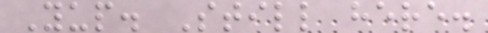Yup. Still here.
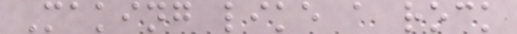Making like a rock
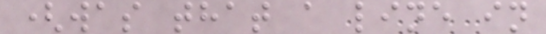(was that a line in
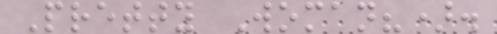Pretty Woman?).
